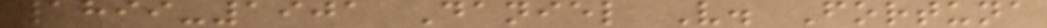1899-1901 Daniel V. Fortuna
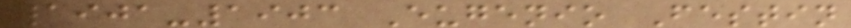1901-1903 Eugenio Festin
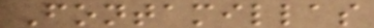Fontamillas
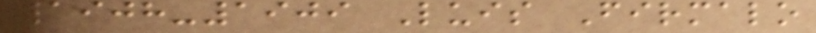1908-1909 Luis Firmalo
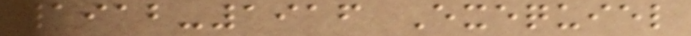1912-1916 Exequiel
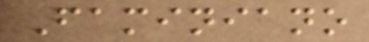Faminiano
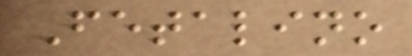Fetalino
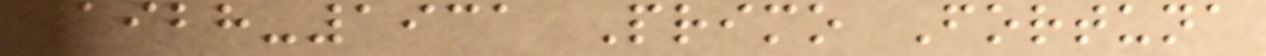1928-1931 Primo Fortuna
